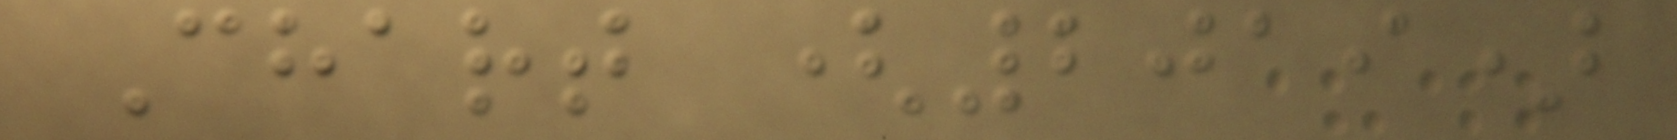Chart (2019)
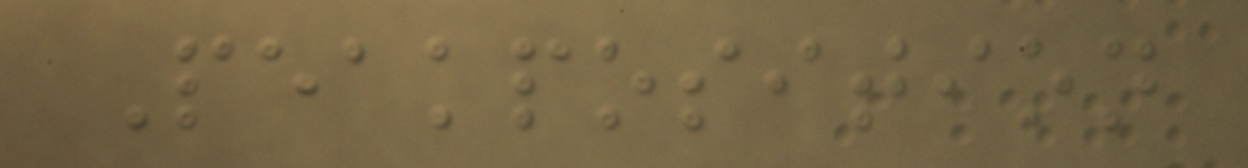Peakposition
